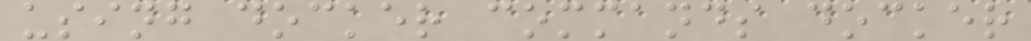using docker commands docker
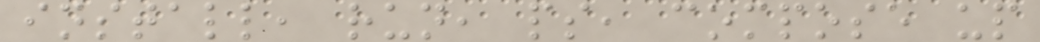install, run, ps, compose up
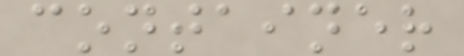container
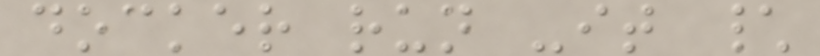docker run -it \
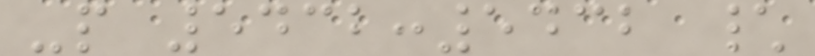-p 5432:5432 \
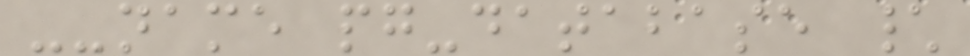--name pg-database \
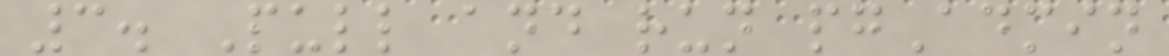3. Pull and run pgAdmin
